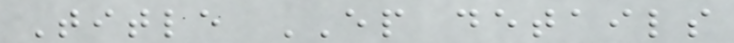Title EP details
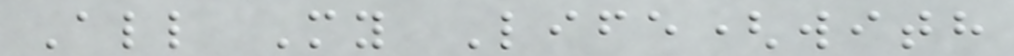All My Life(with
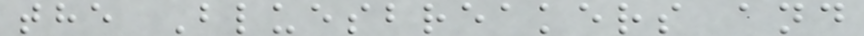the Bluesbreakers and
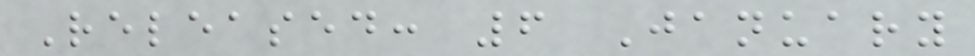Released: 6 January
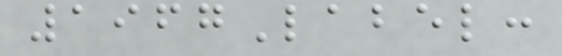1967Label:
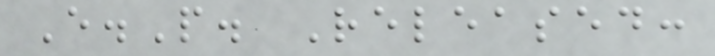E.P. Released:
